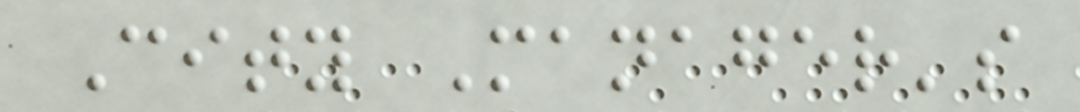City Manager's
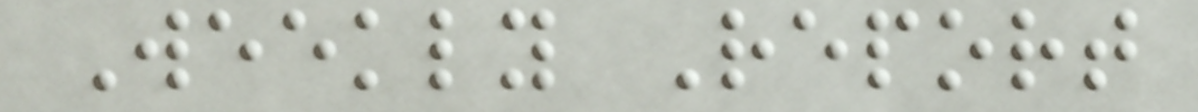Weekly Report
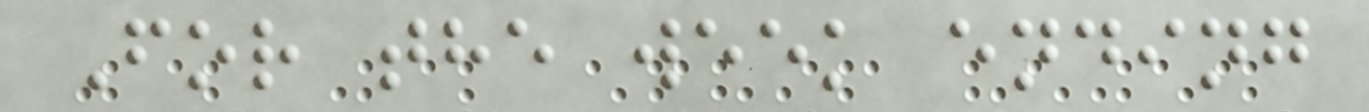For the week ending
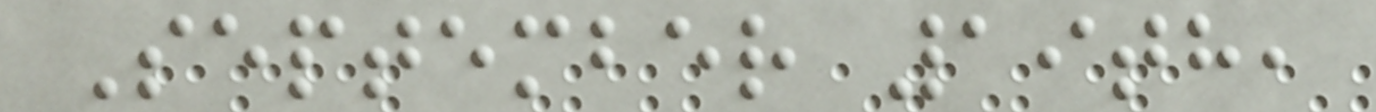September 19th,
